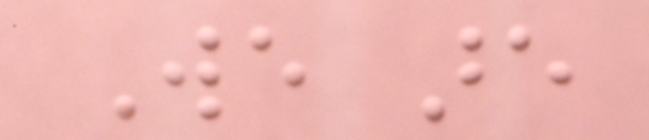We are
